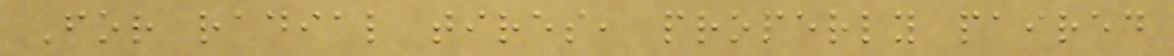For radial tires, properly paired
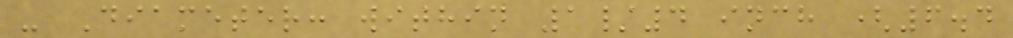- Diameter: within 1/4 inch (6.4
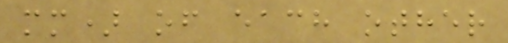mm) of each other
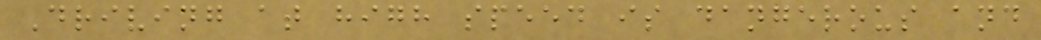Driving at high speed is dangerous and
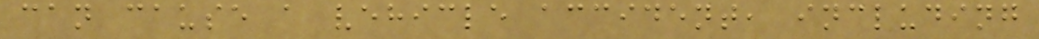can cause a vehicle accident, including
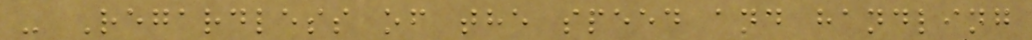- Regardless of the speed and handling
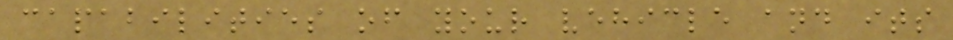capabilities of your vehicle and its
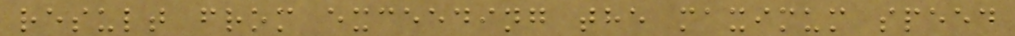result from exceeding the maximum speed
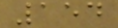154
